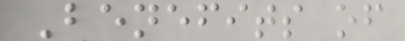Benefits of
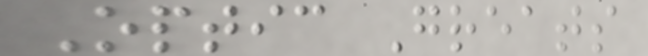Optic Greats
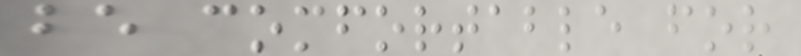be comfortable for
